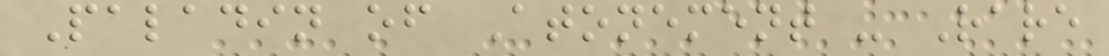Paladin of Atonement - Rare
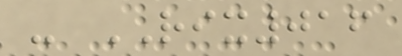- RIX016
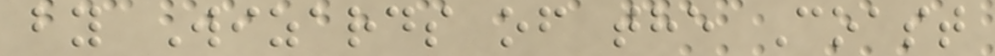by Wizards of the Coast
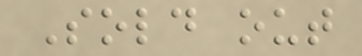Sold out
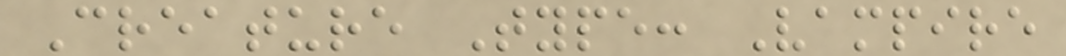Creature Type: Vampire
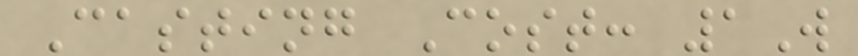Casting Cost: 1W
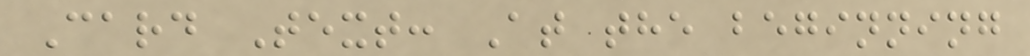Card Text: At the beginning
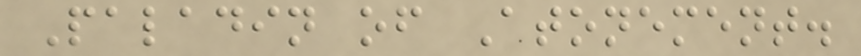Paladin of Atonement.
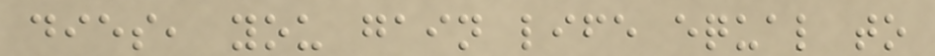dies, you gain life equal to
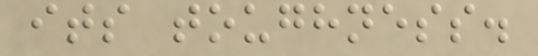its toughness.
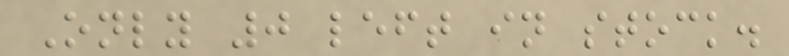Only 0 left in stock.
